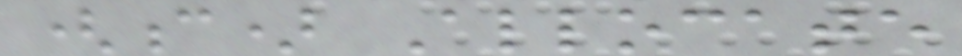(c) Allocate
